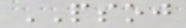PSOJ
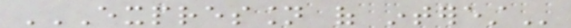EXPRESSION OF INTEREST
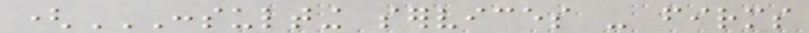(CONSULTING SERVICES - FIRMS
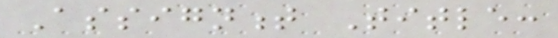Assignment Title:
